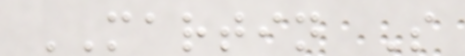MARTIN S
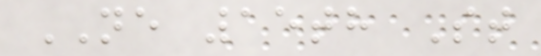NE 15th St
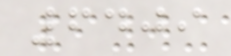6409
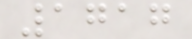1717
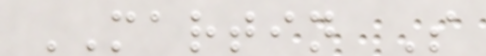MARTIN S
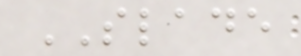SLADE
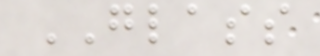GLASS
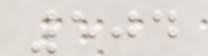504
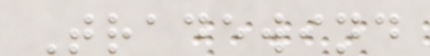Tradewind
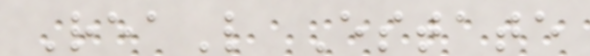ReaL Estate
